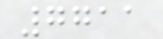7711
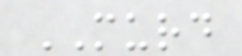MURD
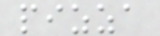pizza
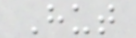Hut
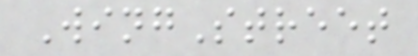WingStreet
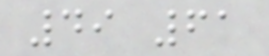49 61
